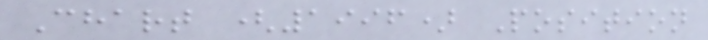Chart (1996) Position
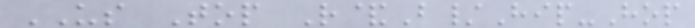US Top R&B/Hip-Hop
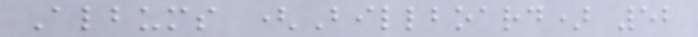Albums (Billboard) 52
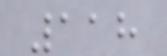118
